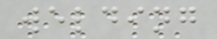welding
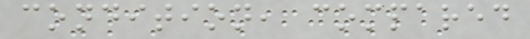condition, compared
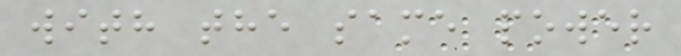with the same power
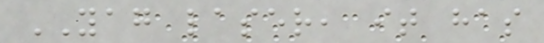YAG laser, it has
